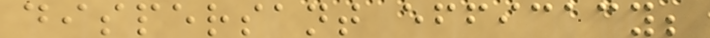dispersant efficacy;
